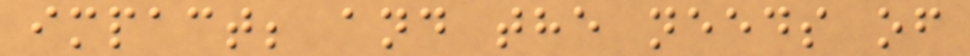impact; and the needs of
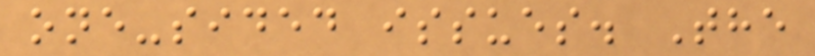one-sided issues. The
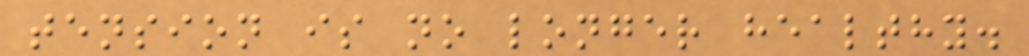tension is no longer healthy.
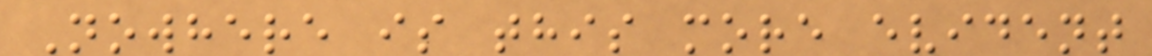Nowhere is this more evident
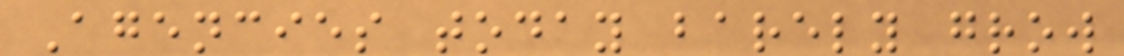Agencies today barely grow
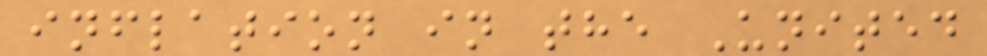inflation in the United
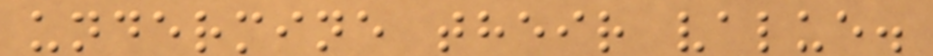undermine their value.
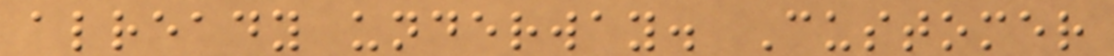already underway. Customer
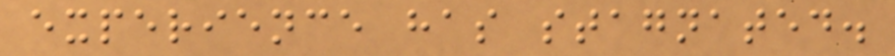experience has stagnated.
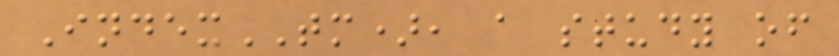IndexTM), a study of
